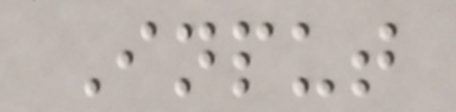Input
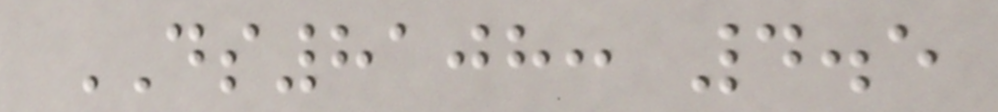DS8108: 4.5
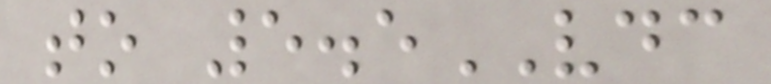to 5.5VDC
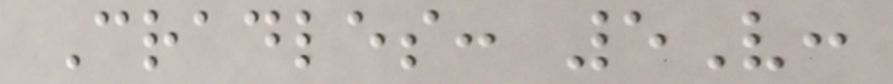Cradles: 5V:
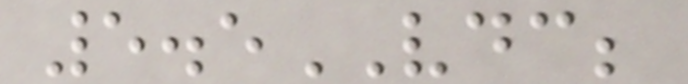5.5VDC;
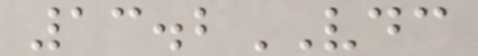13.2VDC
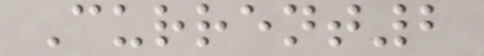Current2
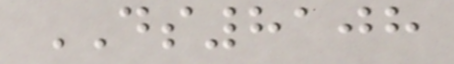DS8108
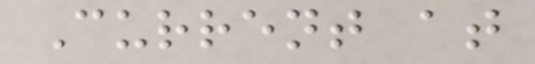Current at
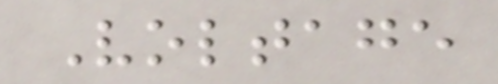Voltage
